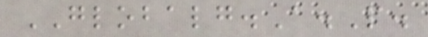GLOBALG.A.P.
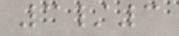3/3
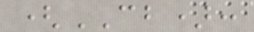(CB):
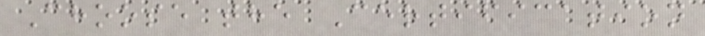Choose the Certification
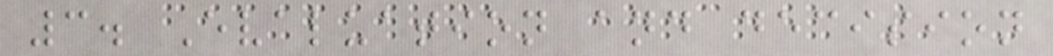3. Evaluation and decision
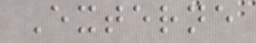Externe
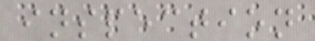inspection
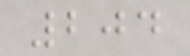204
